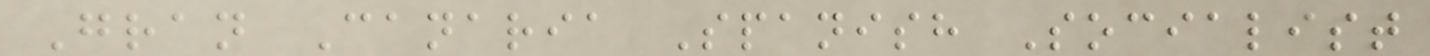Gran Canaria Spanish Socialist
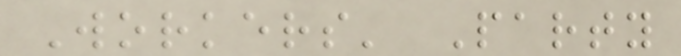Workers' Party
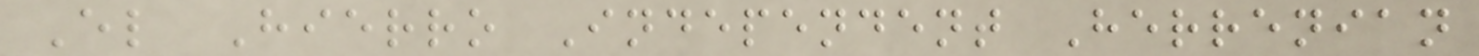El Hierro Independent Herrenian
